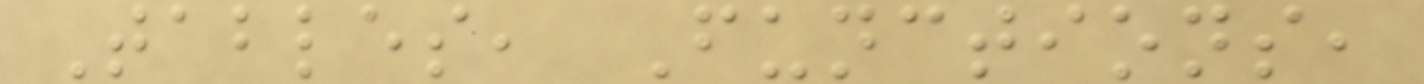Tables, Functions,
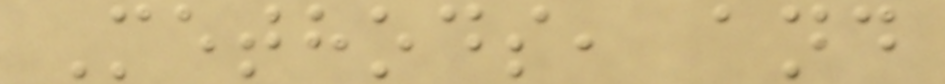Methods, and
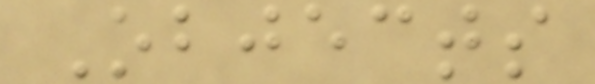Objects
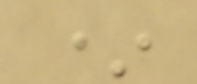*
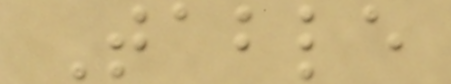Table
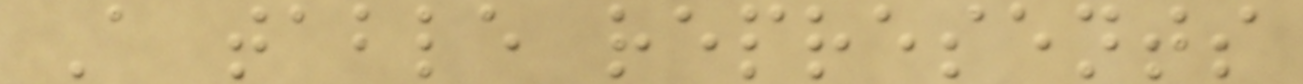A table represents
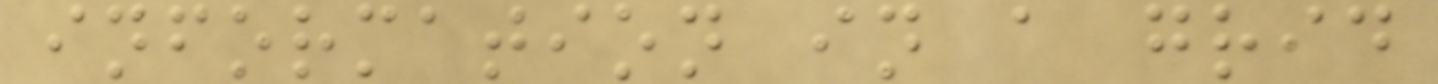information in a grid
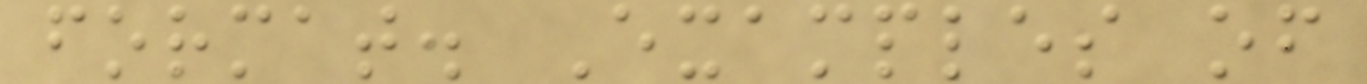format. Examples of
